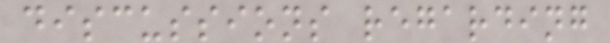discussions regarding
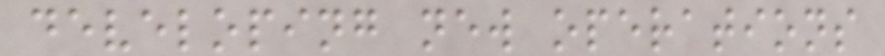developing new operations
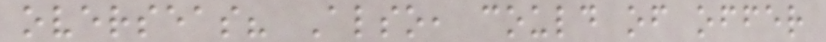overseas? Also, could of offer
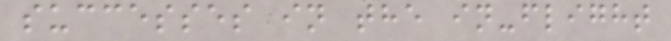successes in the in-flight
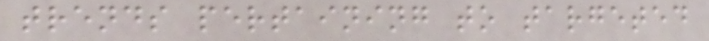trends pertaining to targeted
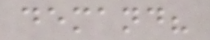demand?
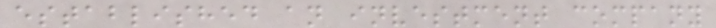established an investment company
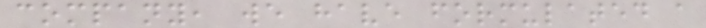company, we have formulated a
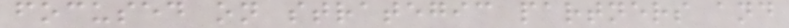focused on strategic partners and
